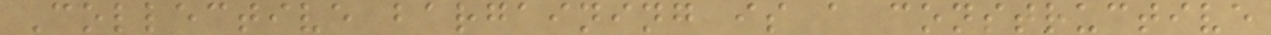Collective bargaining is a constructive
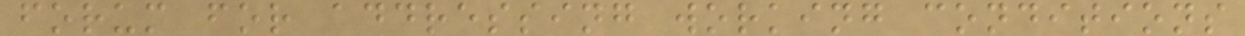forum for addressing working conditions
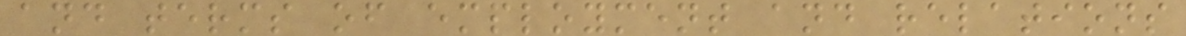and terms of employment and relations
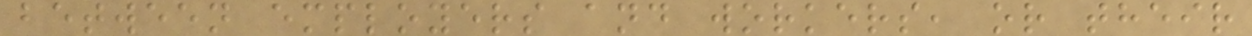between employers and workers, or their
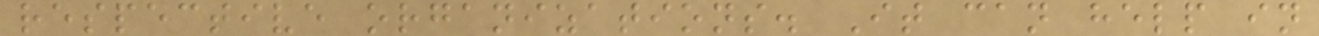respective organizations. It can help in
